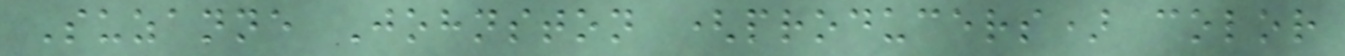Suzanne Johnston (producers) color
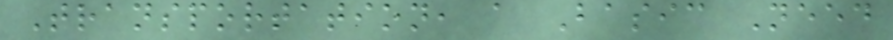Transportation, a Basic Need
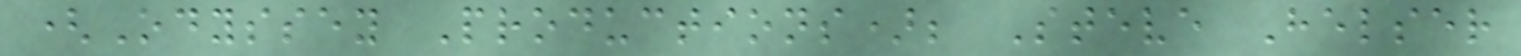(Odyssey Productions); Steve Helser
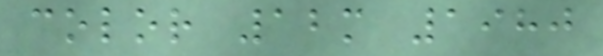color 12m 1980
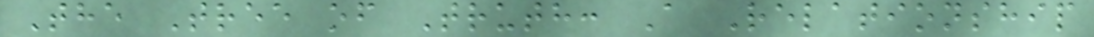The Tree of Truth: A Relationship
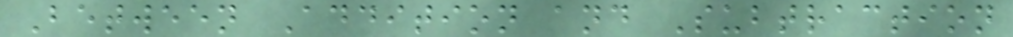Between Addition and Subtraction
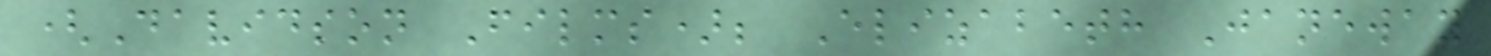(Davidson Films); Elizabeth Janeway
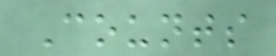Counts
